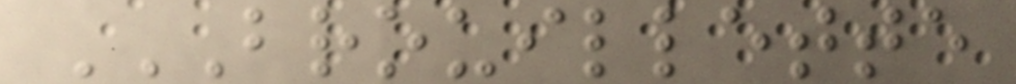BROUILLETTE
